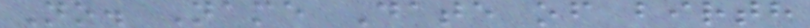No. Name Date of birth
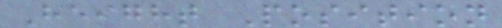Height Position
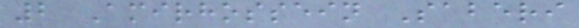2 Amirhossein Saberi
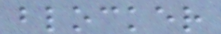blocker
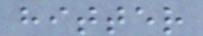hitter
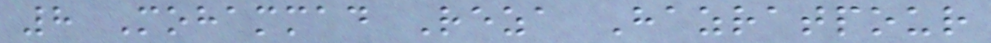8 Mohammad Reza Hazratpour
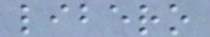libero
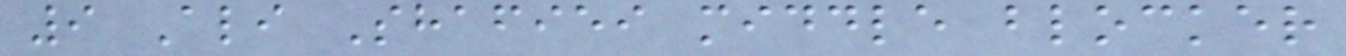9 Ali Shafiei middle blocker
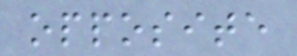opposite
